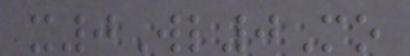x0Wl0Mo
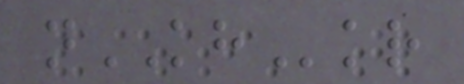nKHkr
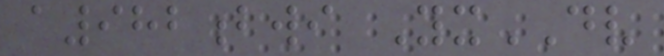a982bwi YxDV
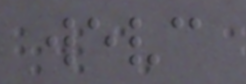wevc
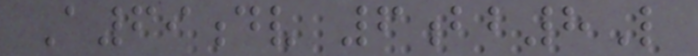A69dv 6bb8L
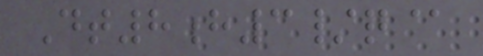Dt8h3/q@
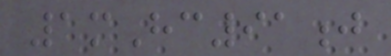1mHc91j
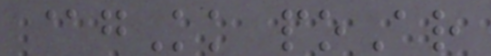@gKk poAr
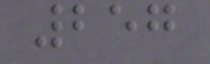257
